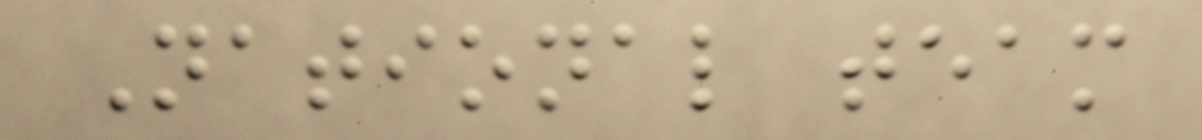National team
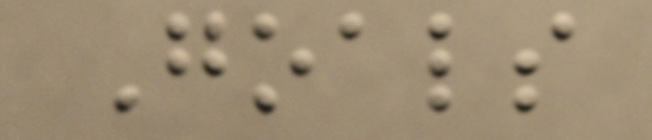Goals
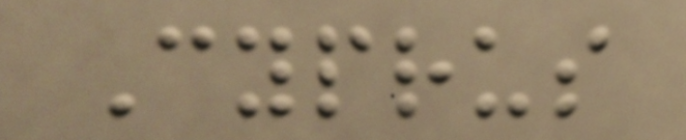Cyprus
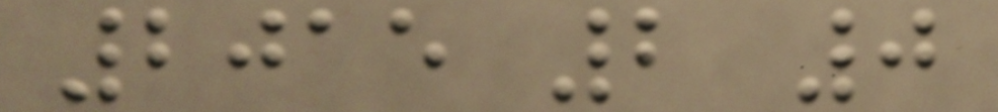2015 2 0
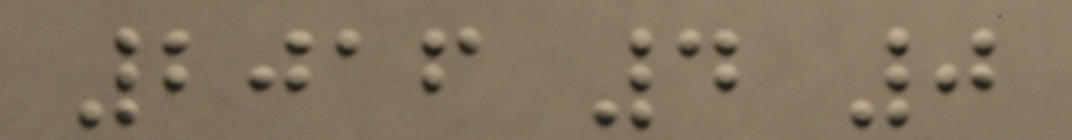2016 4 0
